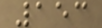153
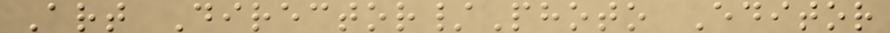Art Director/Photo Editor
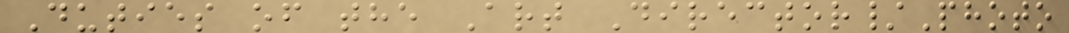Duties of the Art Director/Photo
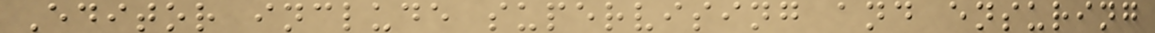Editor include supervising and ensuring
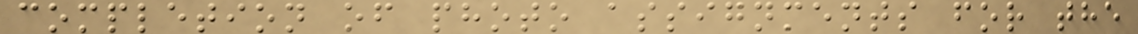completion of photo assignments for the
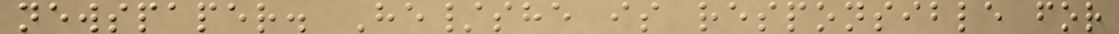newspaper. He/she is responsible for
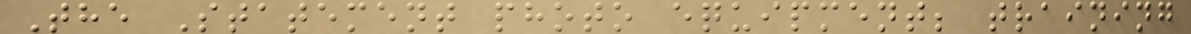The Statement photo equipment; training
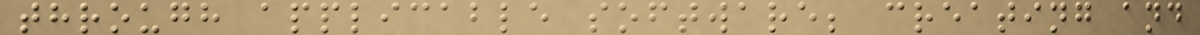through applicable software; creating and
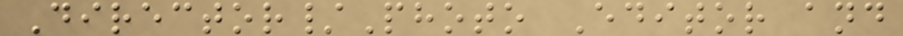Director/Photo Editor and
